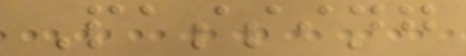Passing
